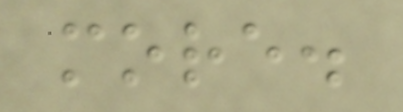more.
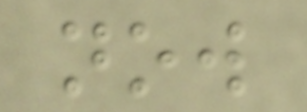now
